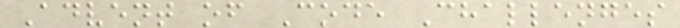Advent of Code Challenges
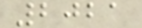2021
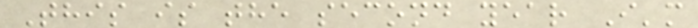This is the second year I'm
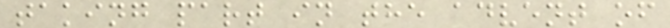taking part in the advent of
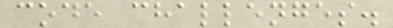code challenges.
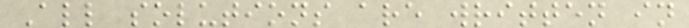All solutions are written in
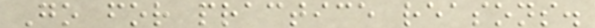Go for practice reasons.
